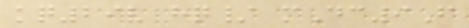kq29v hq/ mDc9F
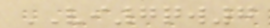VI7qw7
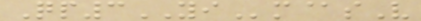Qp3YIm@sV
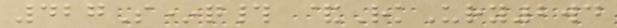427S*q# &RkUry2wd
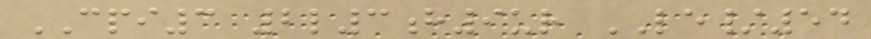CPI3 2l3h9ur LE/54
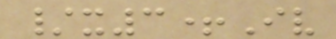/x3+Iv
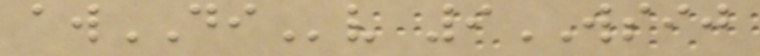awDIv 9WSIJ
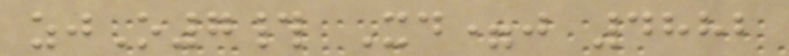zjO7# Xd=j 4882
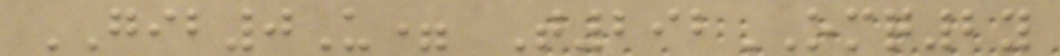GIB0U= T292OMQ2y
